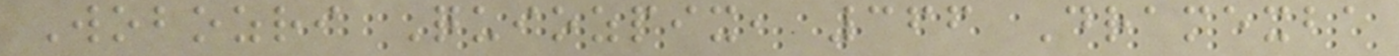Wobozri Quiozpix, 366 Dramexba
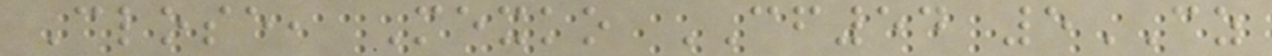Close, Mexko CF54 5CZ
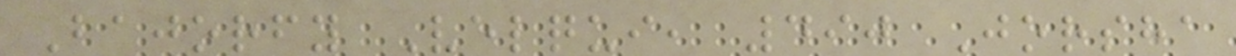Bajorfy Velqui, 490 Jorsha
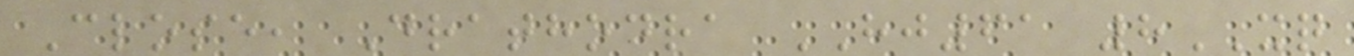Close, Drathodra HJ61 8XQ
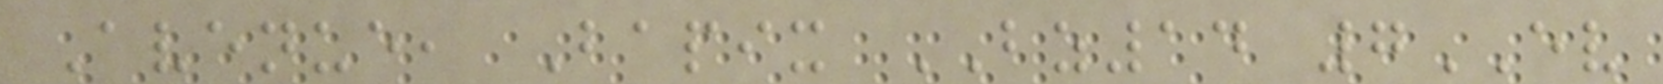Avenue, Bapix BZ14 7EV
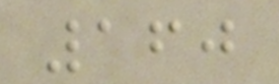160
